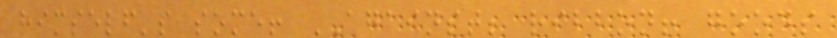himself's some! AGAINST; ribbon! goods
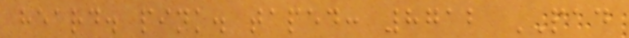heard. pink. taped: 8712 PAD
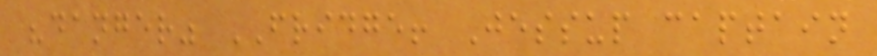"danger" FRIDGE! Jessup captain
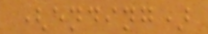(ending)
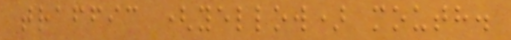traffic (yellow) mouth.
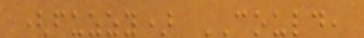(fuzzy) COULD,
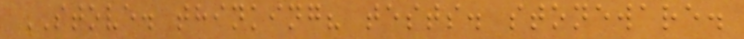STOVE. thinking? tests. stoneware.
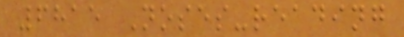6815 Noses-reading
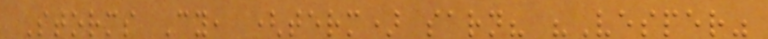Storms Cy, (term) sarn? "Vesper"
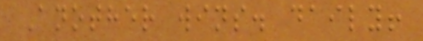Another wins. daily!
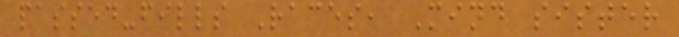passed-fills Races, Mind sister
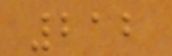212
